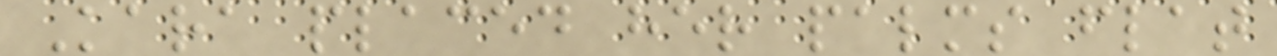Kara placed her palms flat
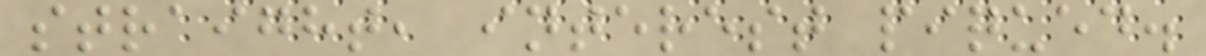straight, interest piqued.
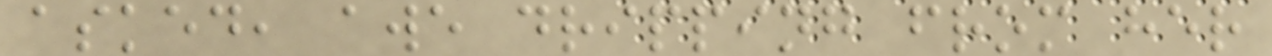asked, awe dripping from her
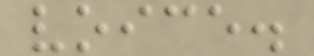voice.
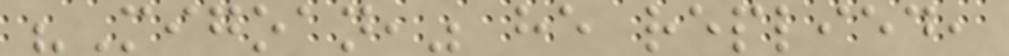"Migoan," he replied,
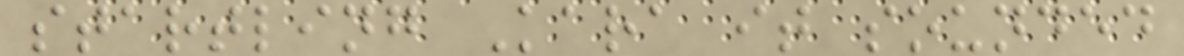startling Kara it sounded
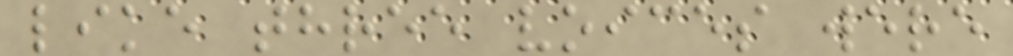like three voices were
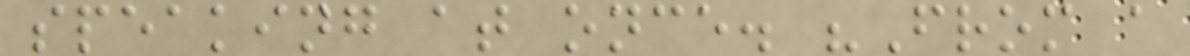speaking at once. "From a
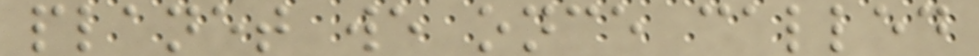planet we once called
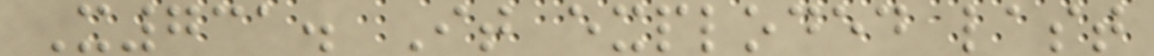X731. It exploded last
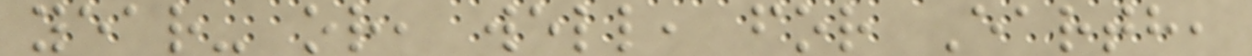year- or, well, for Earth,
